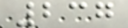237
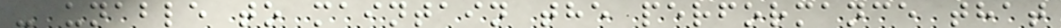- unable to maintain the performance that
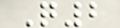Q2
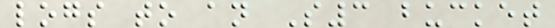logs to an S3 bucket
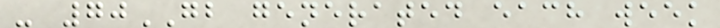- 70GB generated each week
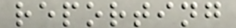reporting
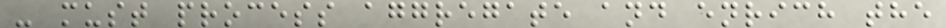- must process aggregate and enrich the
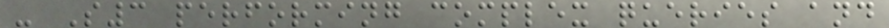- S3 performing complex queries and
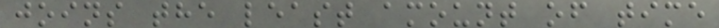joins the least amount of time
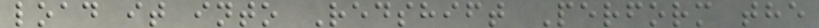load it into Redshift Perform the
